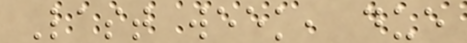Last week, due
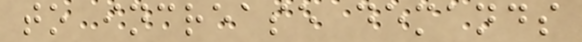to increase demands
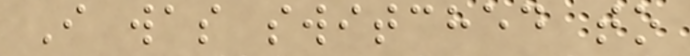I was switched to
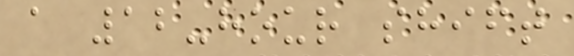a 12-hour shift
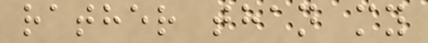rather than my
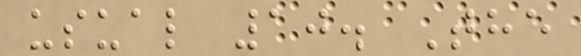usual 10. The
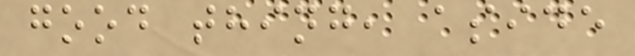good thing, aside
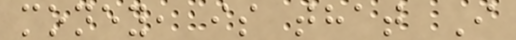money, is that I
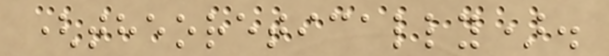(theoretically).
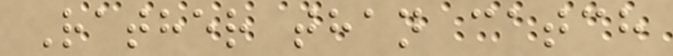Rather than catch
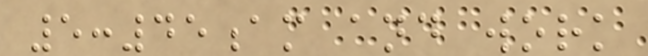5:45am and work
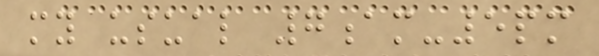my usual 7am-5pm
